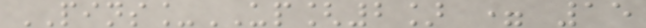PINS_UP[2] = 15
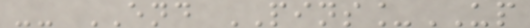-- END PINS_UP
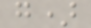g)
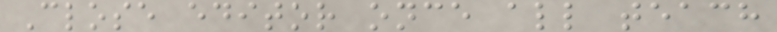Close editor once all teach
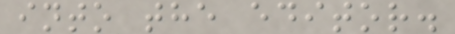into the editor.
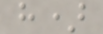h)
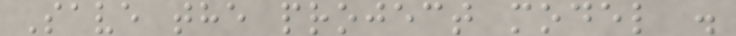Save the project model .
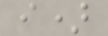i)
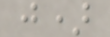j)
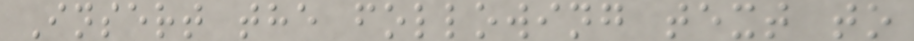Insert the following text to
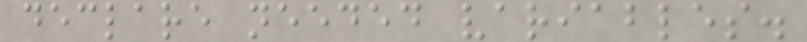declare needed variables.
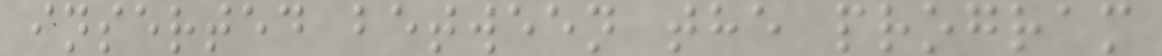inserted between the program
